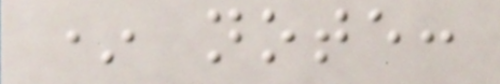* note:
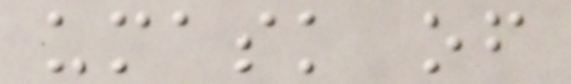umask of
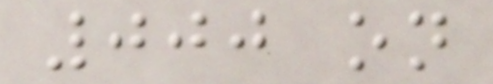000 on
